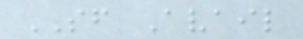SF Avail
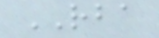RBA
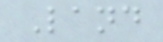Land
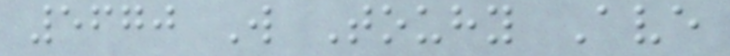5670 W Touhy Ave
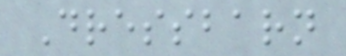Dressbarn
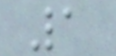1
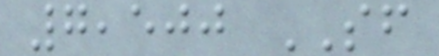7,500 SF
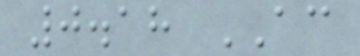0.18 AC
